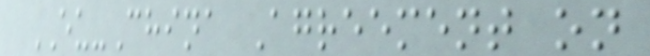EU-China Agreement on
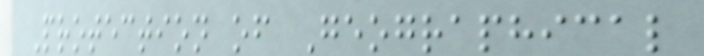Protection of Geographical
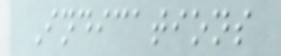Indications
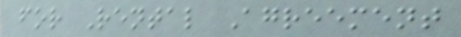for Rental Agreement
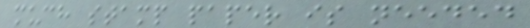much stamp paper is needed
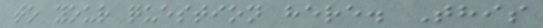to your question here. This
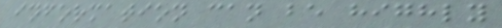information can be highly
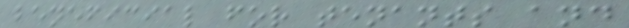beneficial for tenants and
